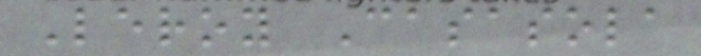Leroy Casasola
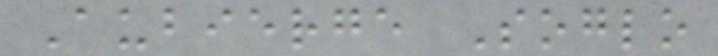Aubierge Soglo
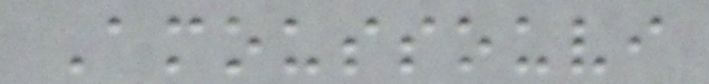Amoussouvi
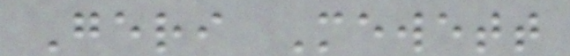Geri Mewett
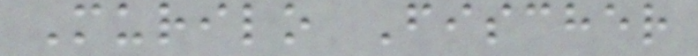Murilo Fischer
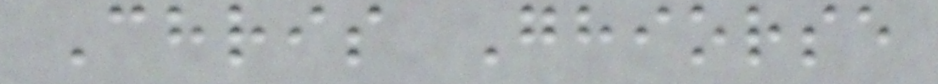Chris Ghiorse
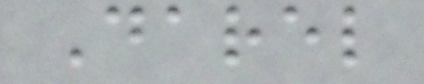Darel
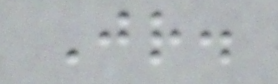Jr.
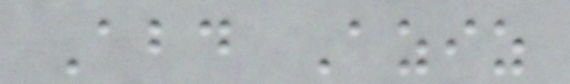Abd Aziz
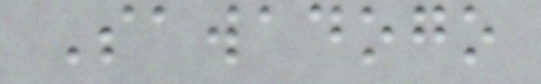Sawadogo
